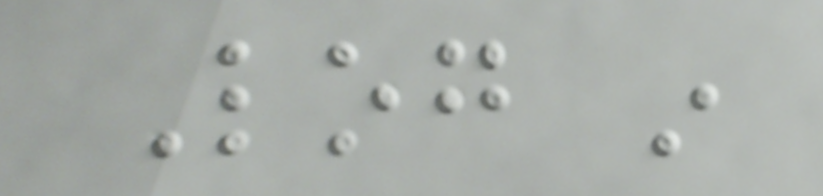Log in
